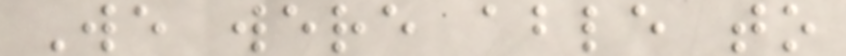We were able to
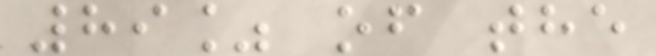89% of the
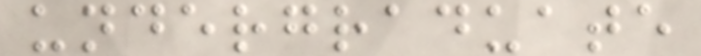undergraduate
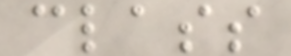class
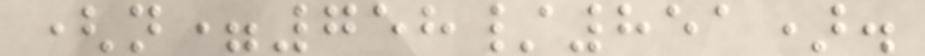(n=758/851).
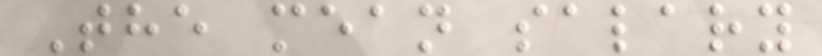The mean salary
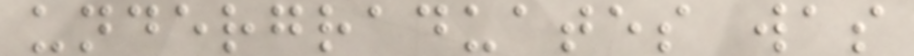undergraduates was
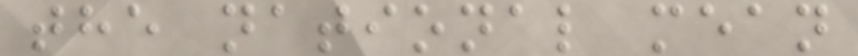the national mean
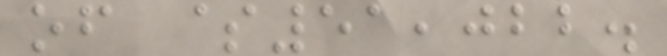of $51,022.
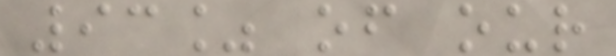93% of our
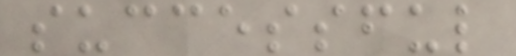successful
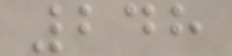248
